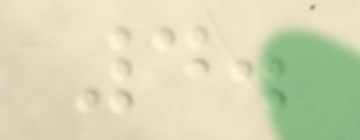4.
